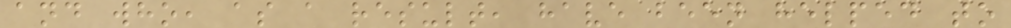and who, as a result, have been helped to
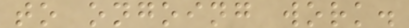to ongoing work.
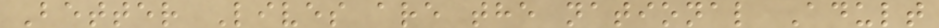Better Lives are the national Adult
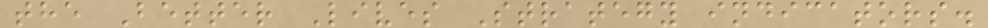the Better Lives Strategy indicators.
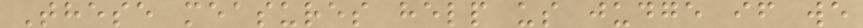These measures help us judge if we
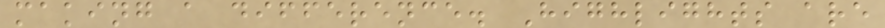making a difference. Highlights are
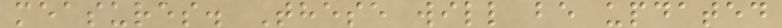measures. These will be updated
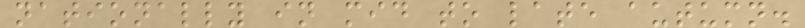nationally in mid to late autumn.
